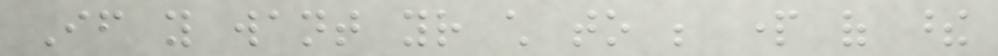If you want your child to be part of these
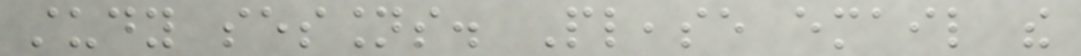study sessions. Please email the
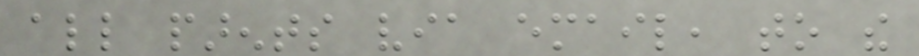all parents via email, to the
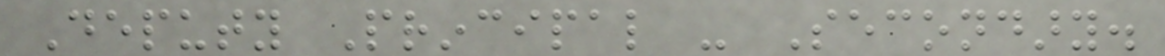Deputy Principal - Secondary.
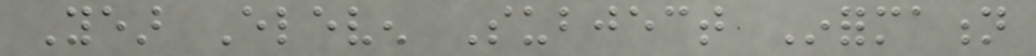Year Eleven Subject Information
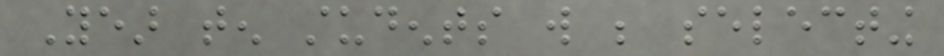Year ten students will be selecting
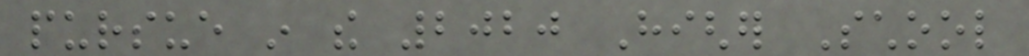pursue in the 2020 Higher School
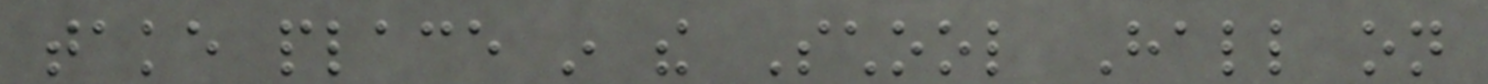take place in the School Hall on
